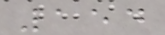154
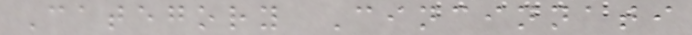Category Cincinnati
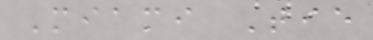Miami Tie
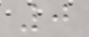0
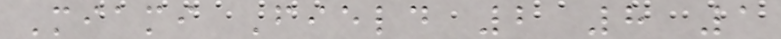Miami Field 2 8 1
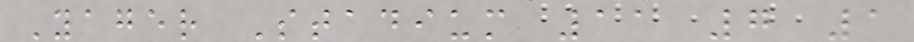Yager Stadium 11 7 1
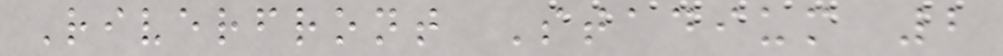Riverfront Stadium 2
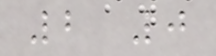2 0
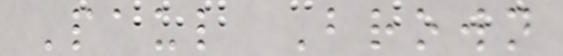Paul Brown
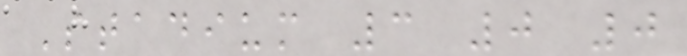Stadium 3 0 0
